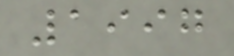1997
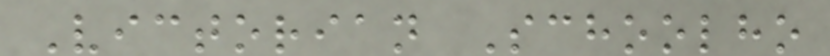Victorian Schoolho
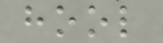hool
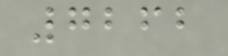7262
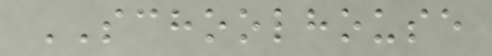SCHOOLHOUSE
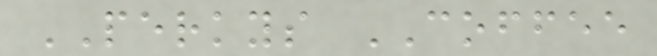PERKYS COFFEE
